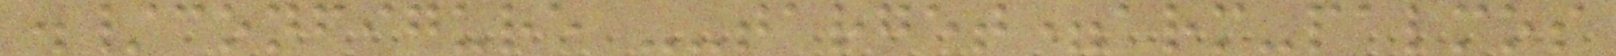./configure --target=arm-palmos
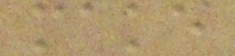make
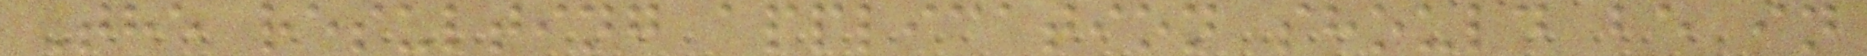The resulting application should be in
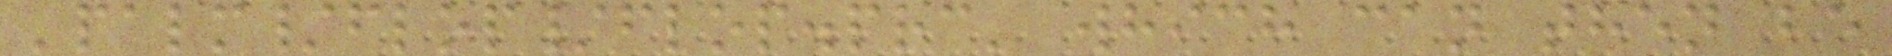'palm/flop/flop.prc' which can then be
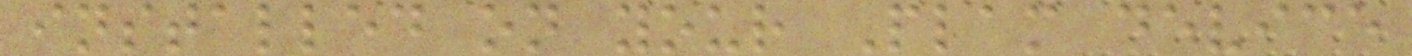installed on your Plam device
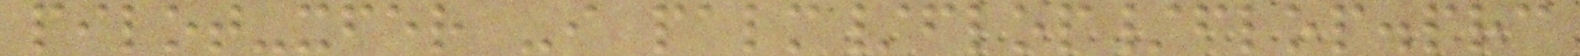pilot-xfer -i palm/flop/flop.prc
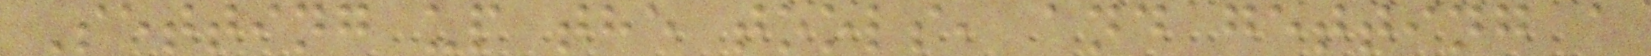Setting up the tools, and getting a
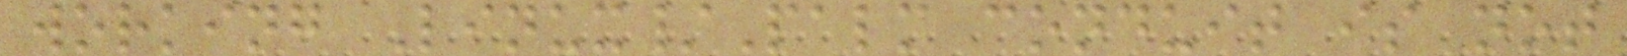working Linux/Palm conduit is not
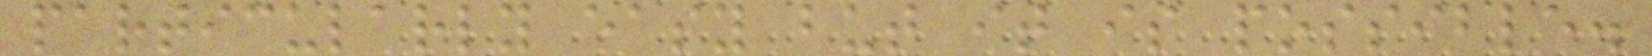particularly easy but it is possible.
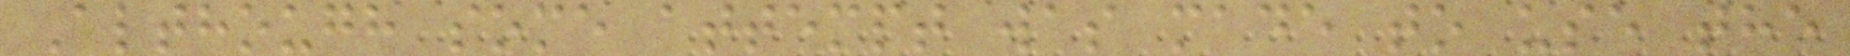Although some attempt was made to use the
